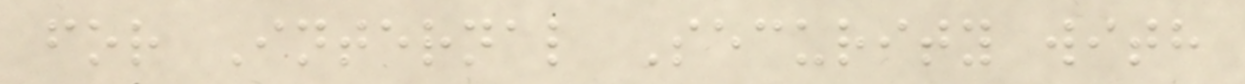for Internal Security with
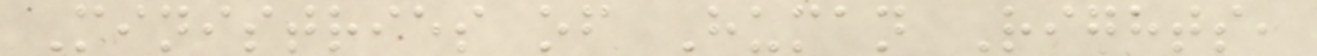Ministries of Human Rights,
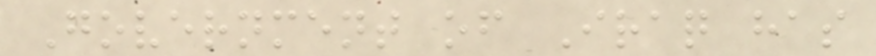Government of Iraq has
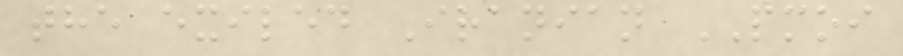the exiled Iranian PMOI
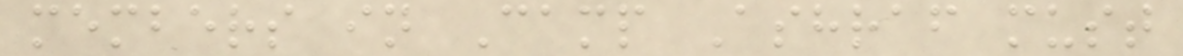members in Camp Ashraf must
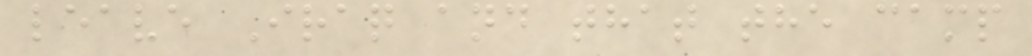leave Iraq and that the camp
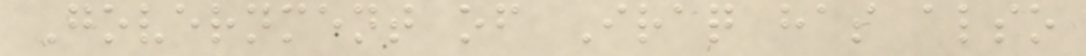Government of Iraq has also
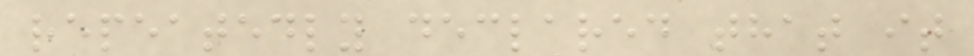repeatedly declared that it
